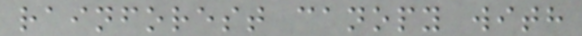rainforest canopy with
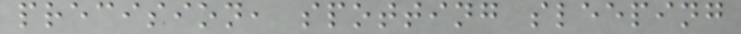precision, spotting sleeping
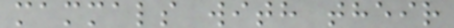mammals with their
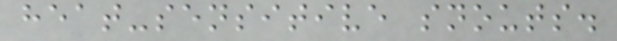heat-sensitive snouts.
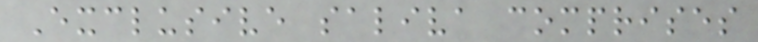Exclusive saliva comprises
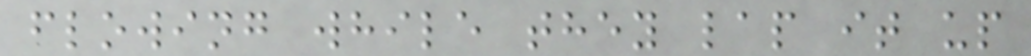flowing while they lap it up
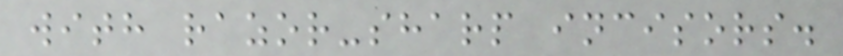with razor-sharp incisors.
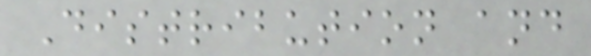Distribution and
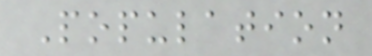Population
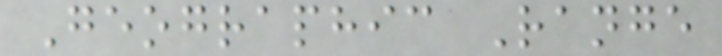Geographic Range
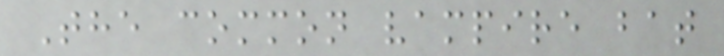The common vampire bat
